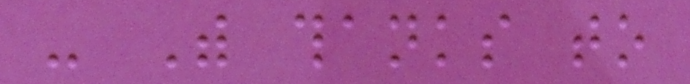- With thanks to
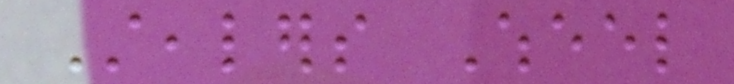Stealers Wheel
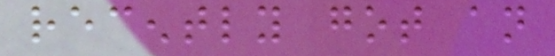recently got an
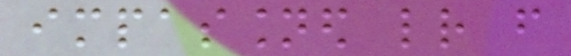impassioned letter from
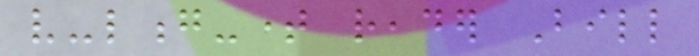very-long-time reader Bill
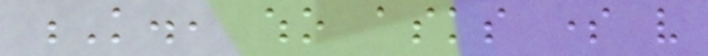K., who asks some very
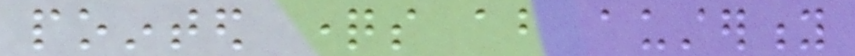pointed questions about austerity
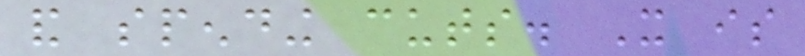and spending cuts. It is
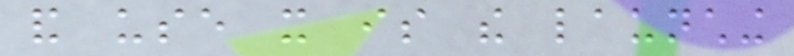and use it is the launching
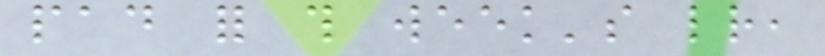pad for this week's letter,
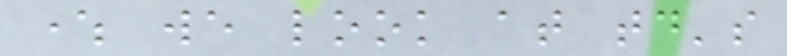where we look at today's
